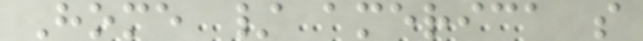Home / america s
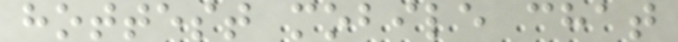hottest mobile chat
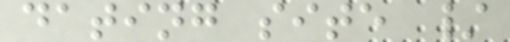dating site /
